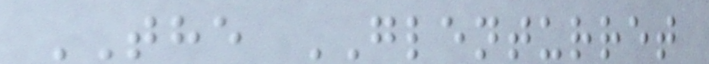THE GLENTURRET
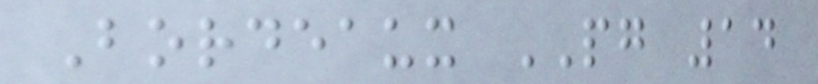Bordeaux PG 14
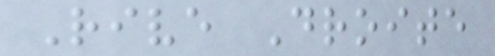Rive Droite
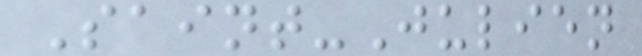Saint-Julien
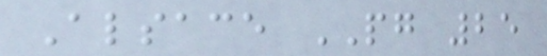Alsace PG 25
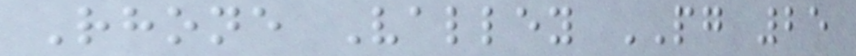Rhone Valley PG 25
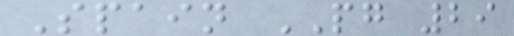Spain PG 29
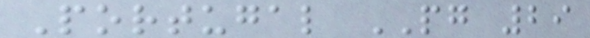Portugal PG 29
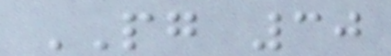PG 30
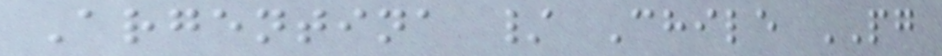Argentina / Chile PG
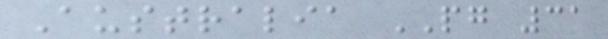Australia PG 31
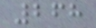268
